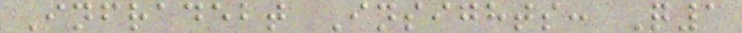Infradebt Insights: Q1
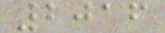2016
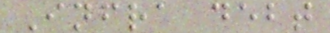Infra debt
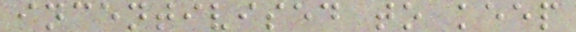incentivised to keep
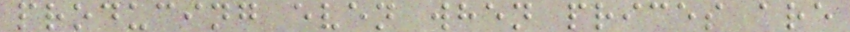producing even when prices are
